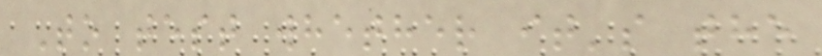To test whether it's the
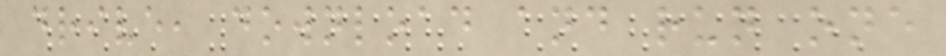drive, download and run one
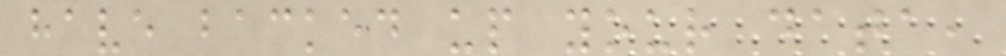have backed up your data,
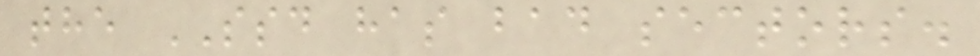the SSD has bad sectors.
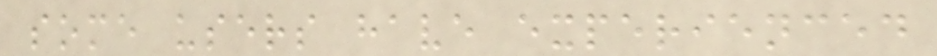some users have experienced
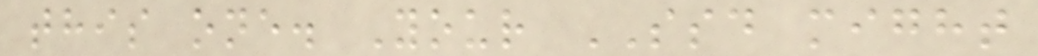this one. Your SSD might
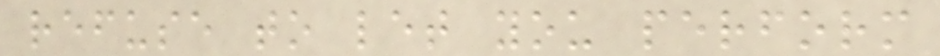refuse to let you perform
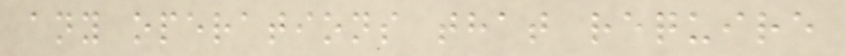any operations that require
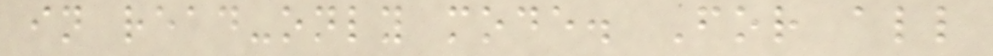in read-only mode. For all
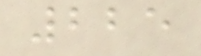225
